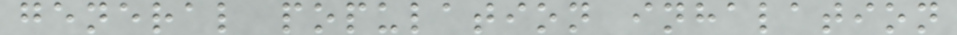general population inhalation
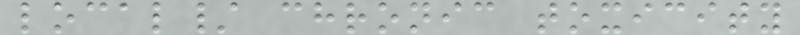local/ chronic toxicity
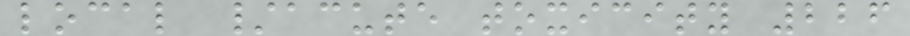local /acute toxicity 226
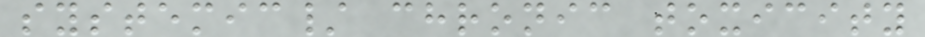systemic/ chronic toxicity
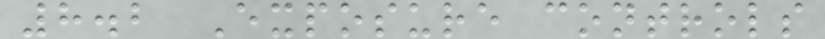8.2 Exposure controls
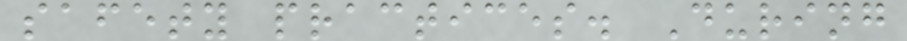safety practices. During
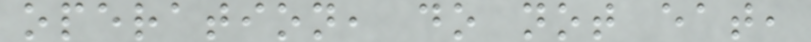operation, do not eat,
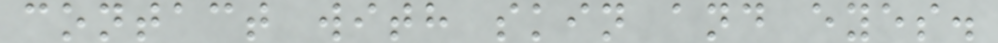contact with skin and eyes.
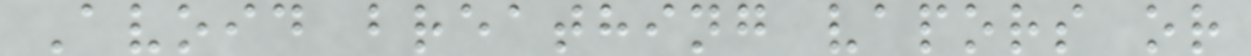Avoid breathing vapors or
